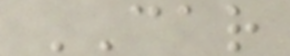CAR
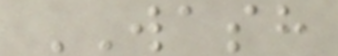WASH
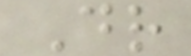Dr
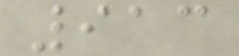913
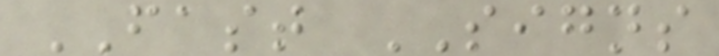FAST SIGNS
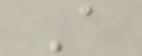A
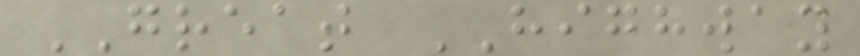GREAT HIGHWAY
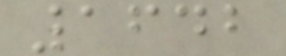1642
